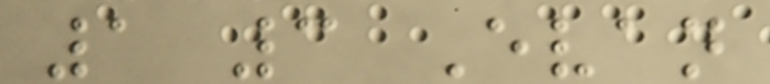1 3 Evan
